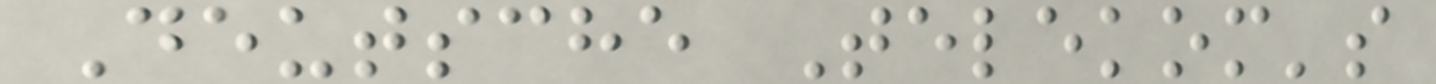Deutsche Telekom's
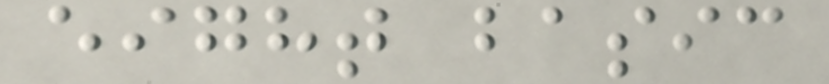eight basic
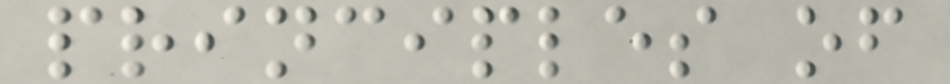principles of
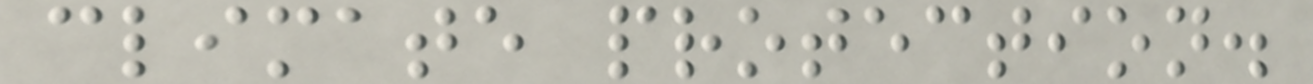climate protection.
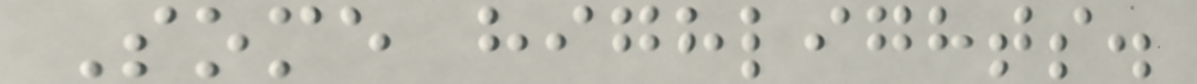Some highlights.
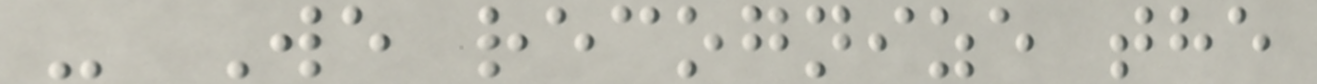- We recognize the
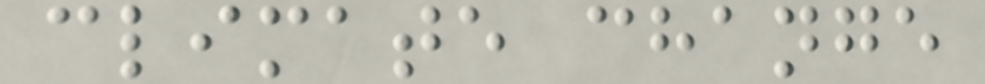climate change
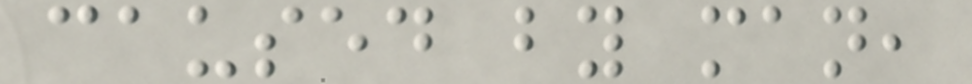caused by man,
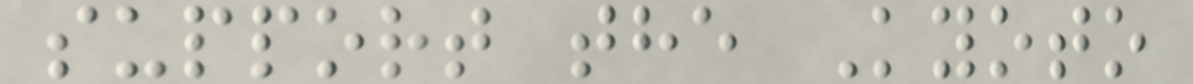support the Kyoto
